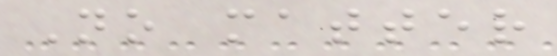No matter
